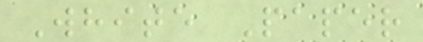White Paper
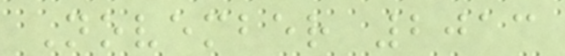November 2013
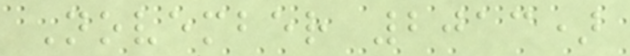November 2013)
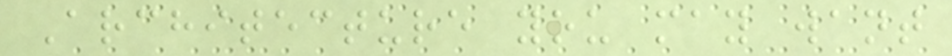Architecture you may want
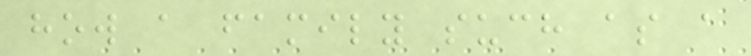how a family such as a
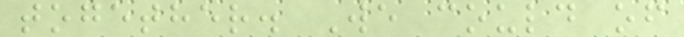together. We could of
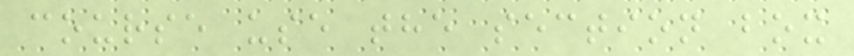course use the section box
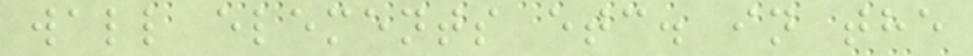wall elements etc. in the
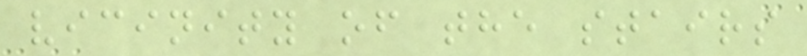vicinity of the stairs
